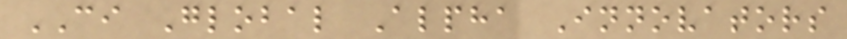CI Global Alpha Innovators
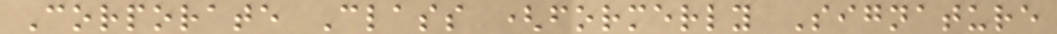Corporate Class (formerly Signature
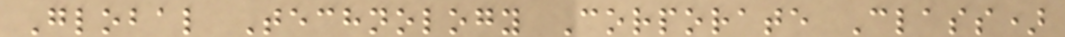Global Technology Corporate Class)
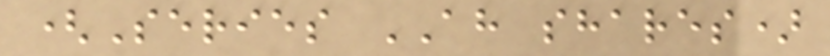(Series AH shares)
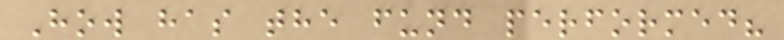How has the fund performed?
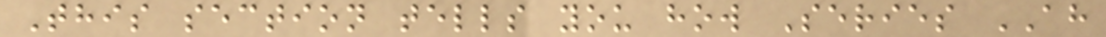This section tells you how Series AH
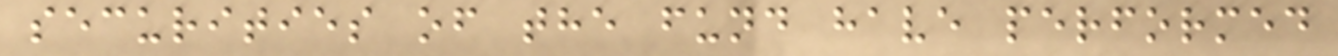securities of the fund have performed
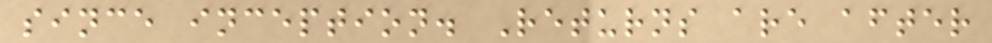since inception. Returns are after
